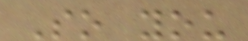So you
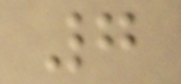7
